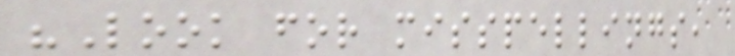"Look for misspellings,
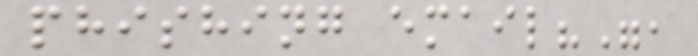phishing email?",
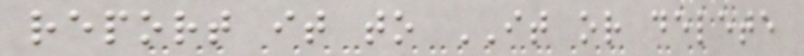report it to IT or delete
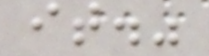it."
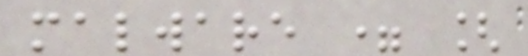malware = [
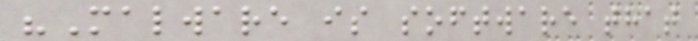"Malware is software that
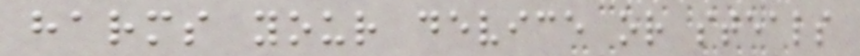harms your device or steals
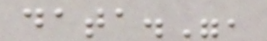data.",
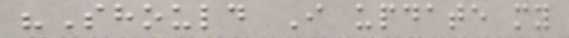"Should I update my
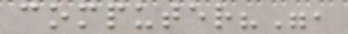computer?",
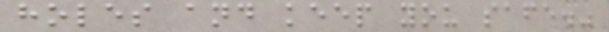holes and keep you safe."
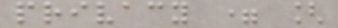privacy = [
